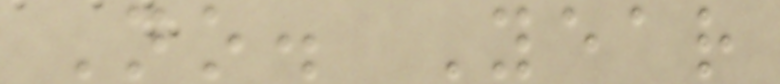No. Year
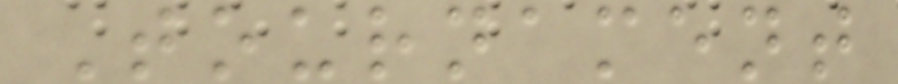Tournament
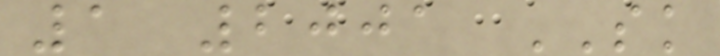1 2001 SK
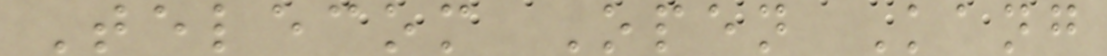Telecom Open Kang
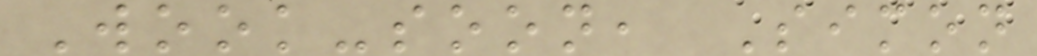Wook-soon, Simon
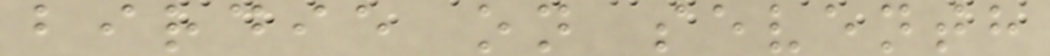birdie on seventh
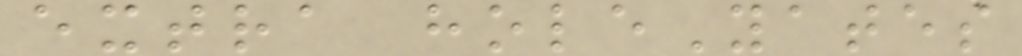extra holeYates
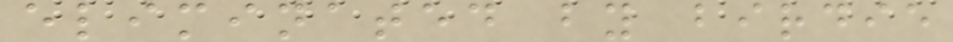eliminated by birdie
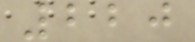220
